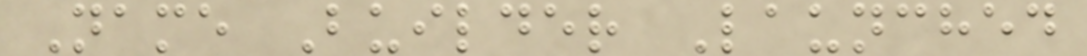Name Builder Launched
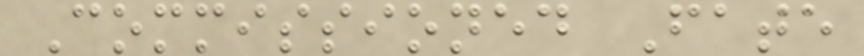Commissioned Fate
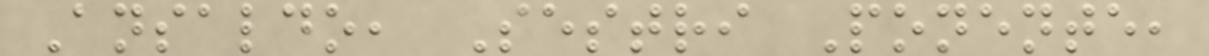Ansaldo, Sestri Ponente,
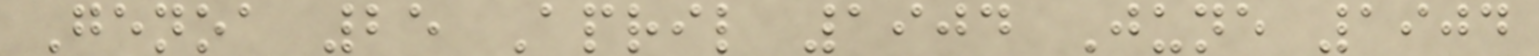Genoa 25 April 1904 June 1904
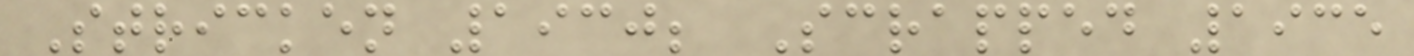Stricken 1930; Scrapped 1935
